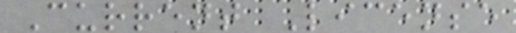Current License
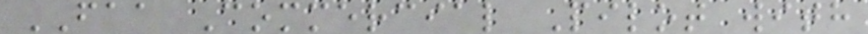FAA Commercial Pilot with
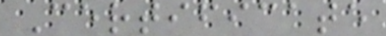Certificate
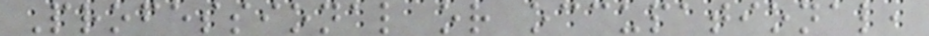Professional or occupational,
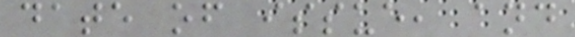date of issue, and
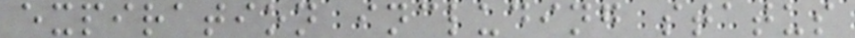expiration including status
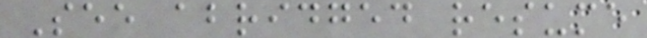See abridged resume
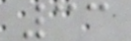33
